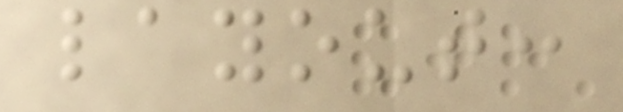layout:
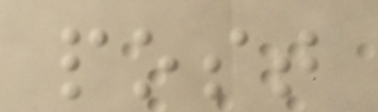post
